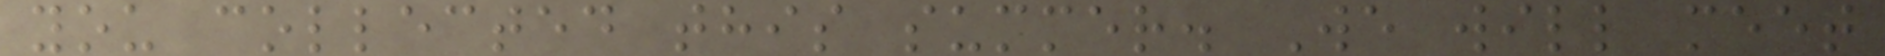you collected this summer. We will meet
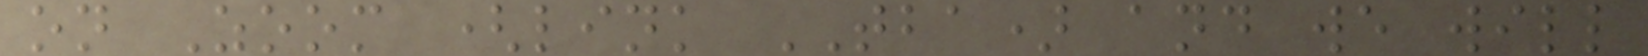on Zoom (link TBA) and we will
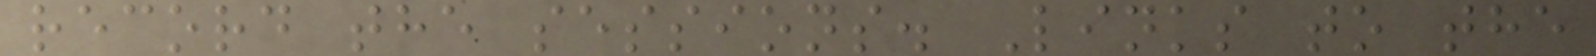record the sessions. Links to the
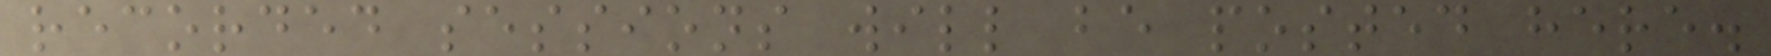recorded sessions will be posted here.
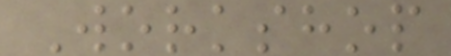Workshop
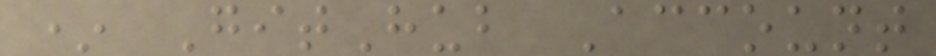* GitHub Account
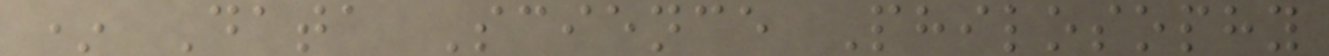* Data Science Philosophy
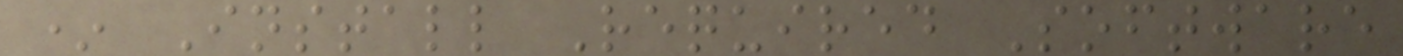* Install Required Software
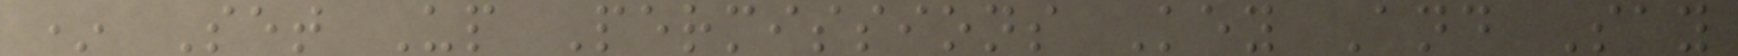* Set Up Permissions Key And Say
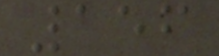156
